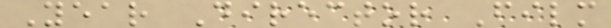Year Director Film
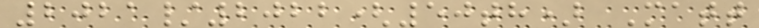2021/2022(50th) Matt
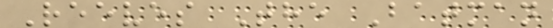Reeves The Batman
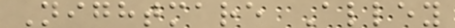Nightmare Alley
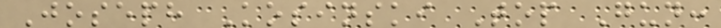Joseph Kosinski Top Gun:
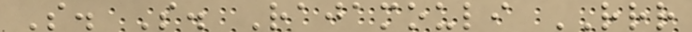S. S. Rajamouli RRR
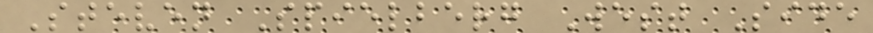Steven Spielberg West Side
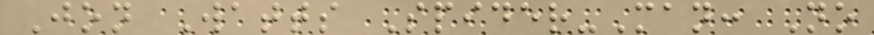Jon Watts Spider-Man: No
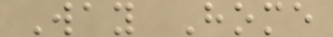Way Home
